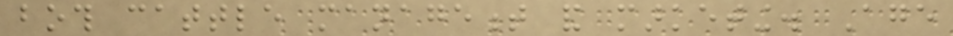both cattle management and marketing. Age
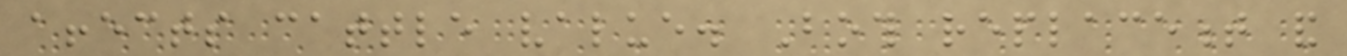affects cattle value. Both replacement and
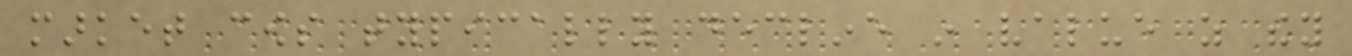market cows typically decline in value as they
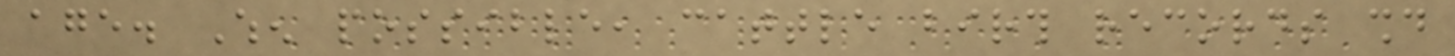age. When possible, cattle birth records should
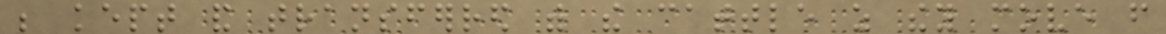be kept and transferred with the cattle as they move from
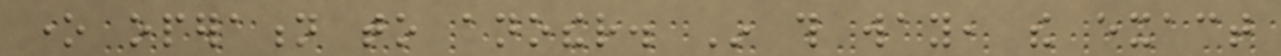one operation to another. In this way, the exact
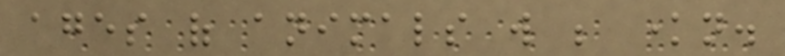ages of animals will be known.
